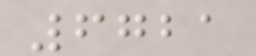6721
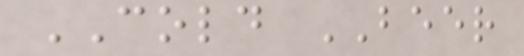COLD BEER
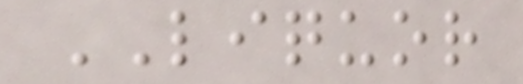LIQUOR
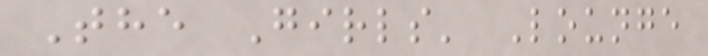The Girls' Lounge
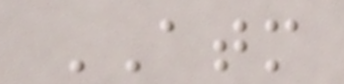ATM
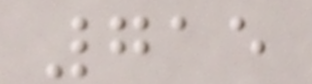715
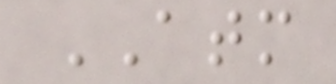ATM
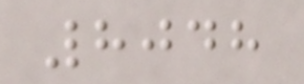8048
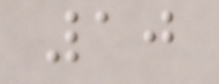10
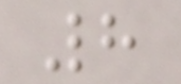8
